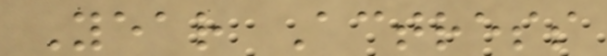Year Actress
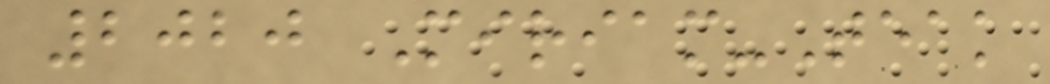2020 Miriam-Teak
